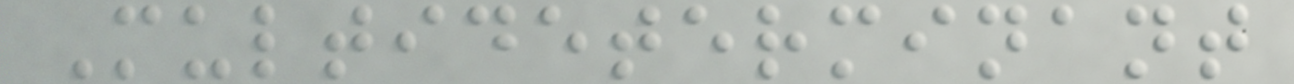Multideterminant
